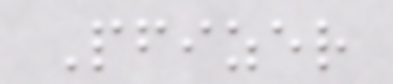Pfizer
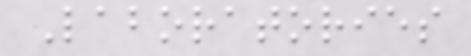Laboratories
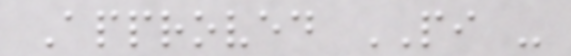Approved PI -
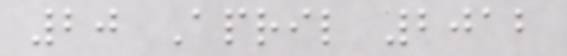20 April 2012
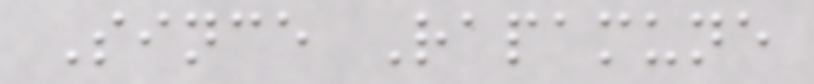Since Rapamune
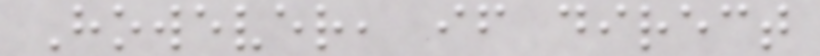However, if direct
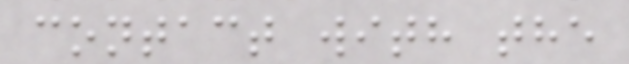contact with the
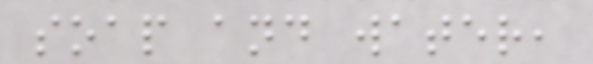soap and water,
